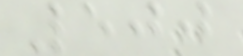500
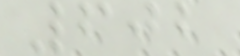602
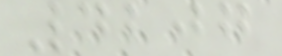4207
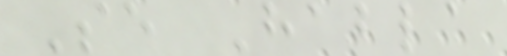Se Habla
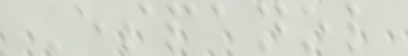Espanol
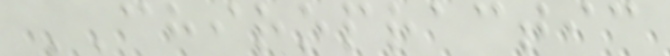CHIROPRACTIC
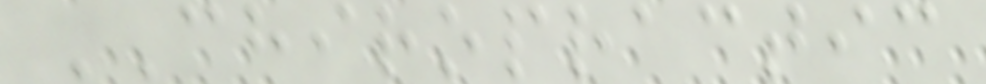CHIROPRACTIC
